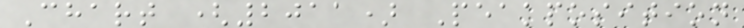Chart (2011) Peakposition
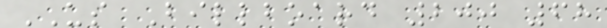US Billboard 200 68
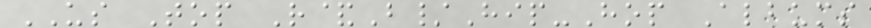US Top R&B/Hip-Hop Albums
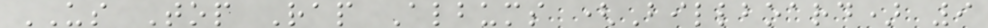US Top Rap Albums (Billboard) 9
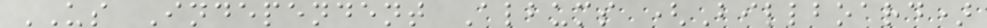US Independent Albums (Billboard)
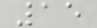15
